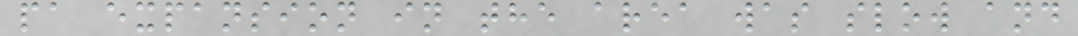pa expansion in the area was slow and
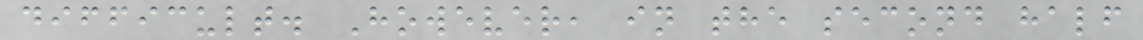difficult. However, in the second half
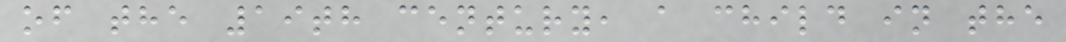of the 19th century, a child in the
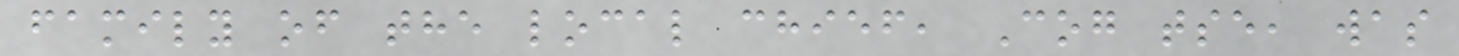family of the local chief, Cog tse, was
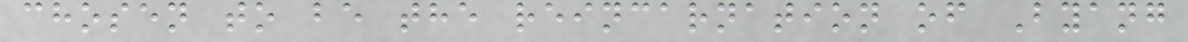chosen to be the reincarnation of Byang
